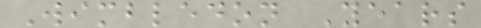Wimbledon Years
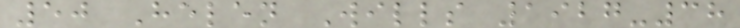50 Helen Wills 1927-38
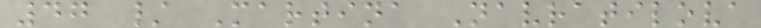47 / Martina Navratilova
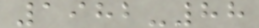1982-88
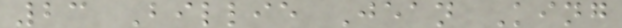23 Billie Jean King
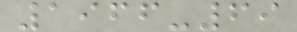1966-69
